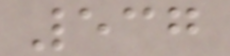537
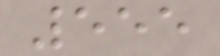555
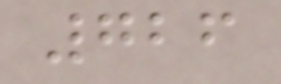726
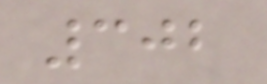302
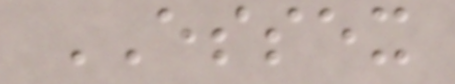ESSEX
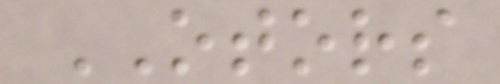OTORS
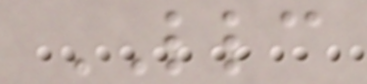LLC
